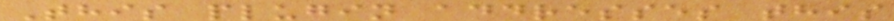This plugin addresses this
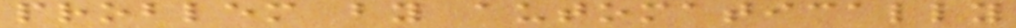problem by automatically
